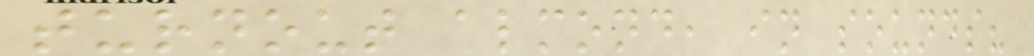turnout almond, in sounds?
